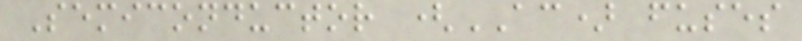Semiconductor (AC) fuses
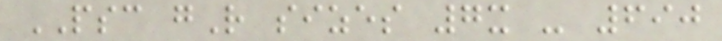PSC gR sizes 7x - 690
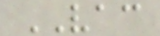VAC
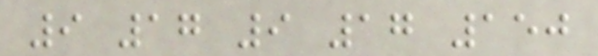9 17 9 17 150
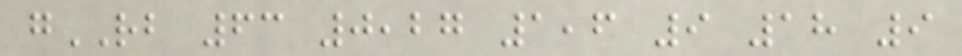gRB 63 0,27 1,6 9 18 9
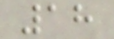18
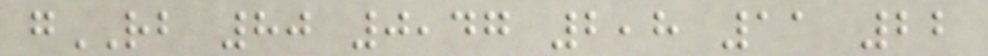gRB 80 0,47 2,8 11 22
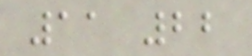11 22
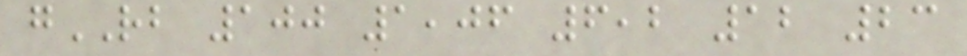gRB 100 1,06 6,2 12 23
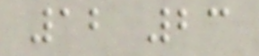12 23
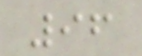96
